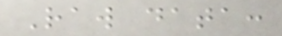Raw data:
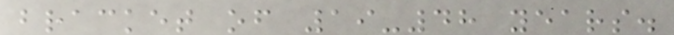bracket of 19-48 years.
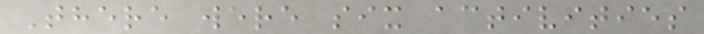There were six activities
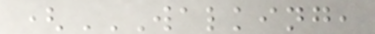(WALKING,
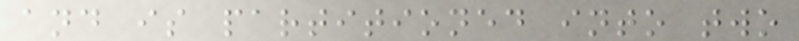and is partitioned into two
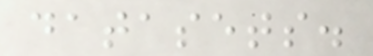datasets.
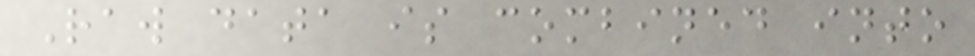Raw data is combined into
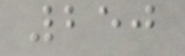250
